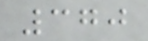370
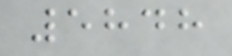5848
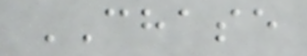CHASE
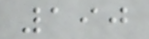190
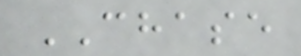CHASE
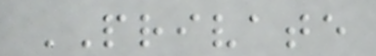PRIVATE
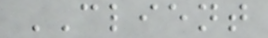CLIENT
